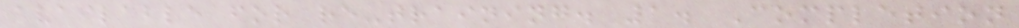available for re-training. 1. Completion
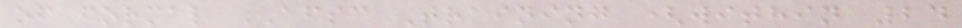of formal AFSC Training (within 24
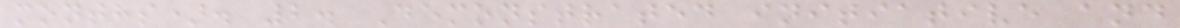months). 2. Demonstrated initiative and
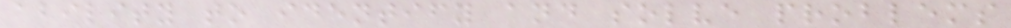ability to identify and solve problems
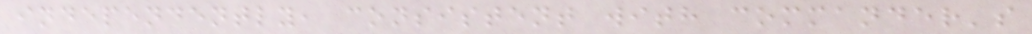independently, consistent with commander's
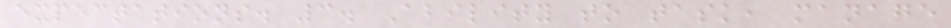expectations. 3. Ability to task, manage
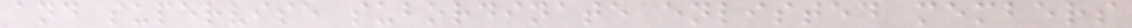and supervise subordinate enlisted members
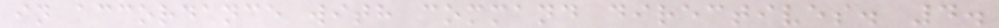in accordance with command directives. 4.
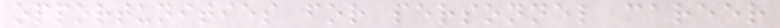opportunities for personnel career
